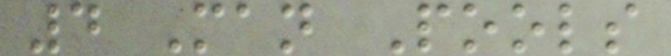4 Man Pools
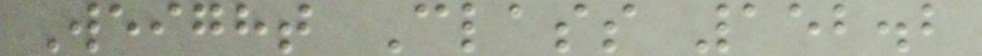Weight Class 152.2
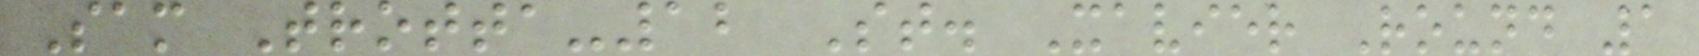Sam Trotta-12 St. Xavier Round 1
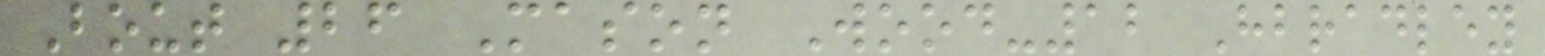Bout 26 Mason Wood-12 Hbradley
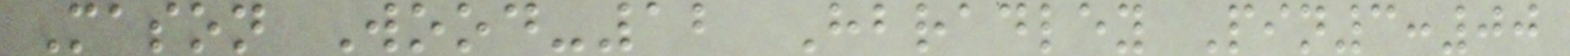Mason Wood-12 Hbradley Pin3:00
